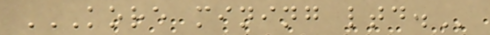KORE MINING LTD.
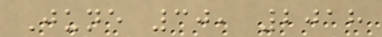June 30, 2018
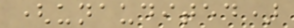(unaudited)
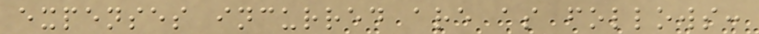expenses incurred are as follows:
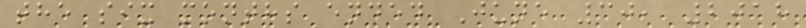the six months ended June 30, 2018
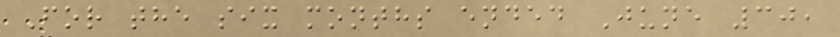For the six months ended June 30,
